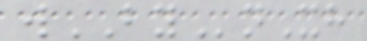wBYnXh
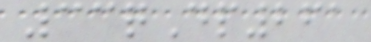33qDp261
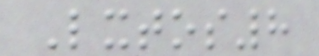Lxtos8
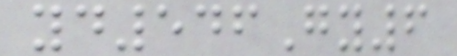yd546Gy6
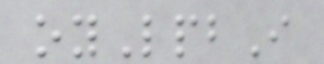oyLpbI
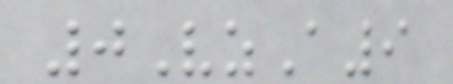0VzA9
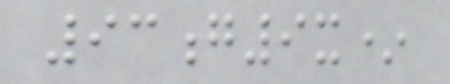93g9x*
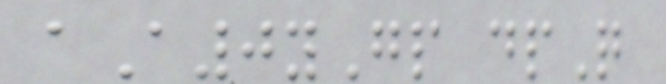aA0yGp dpQ
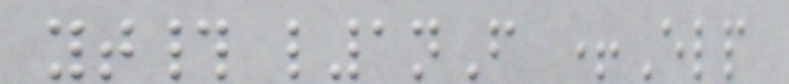yt# l1nF +Elp
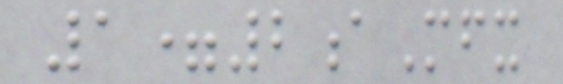1=2aMfx
